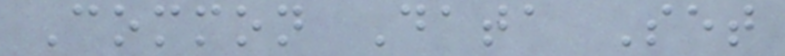Common Data Set
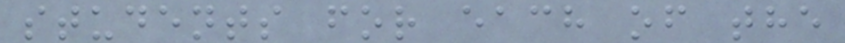students for each of the
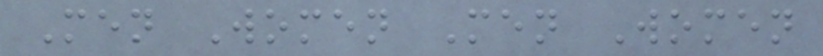Men Women Men Women
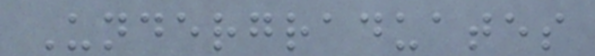Undergraduates
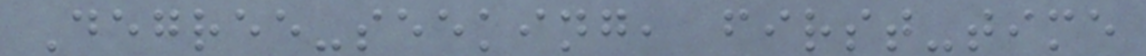Degree-seeking, first-time
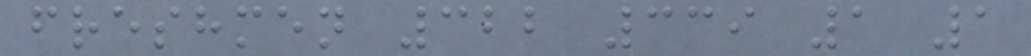freshmen 322 339 1 1
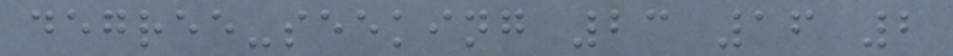degree-seeking 23 16 2
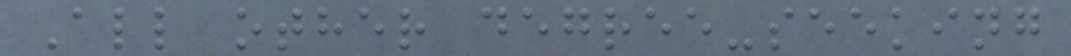All other degree-seeking
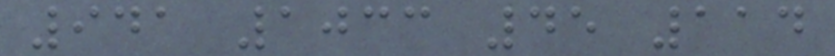941 1033 45 114
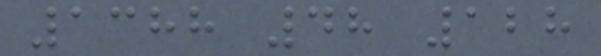1388 48 128
